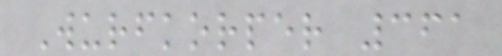Wurfkorper 361
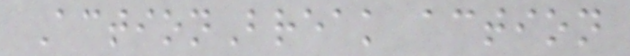ActionBreak action
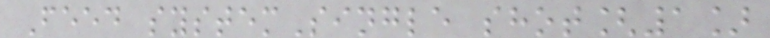Feed systemSingle shot[1]
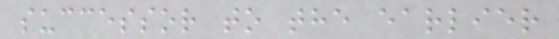successor to the earlier
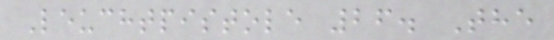Leuchtpistole 26. The
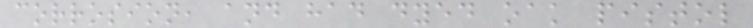corrosion, and had dyed oak pistol
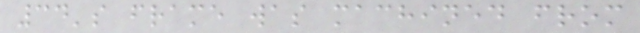34's frame was machined from
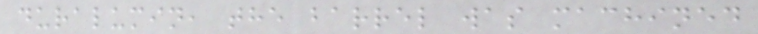duralumin, the barrel was machined
